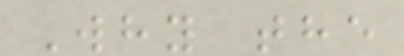Why the
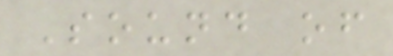Sound of
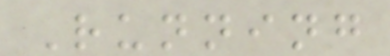Running
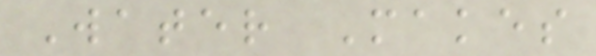Water Makes
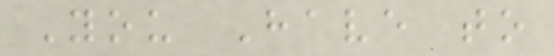You Have to
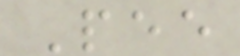Pee
